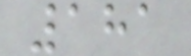181
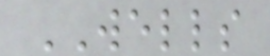WELLS
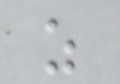z
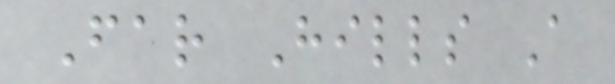Far Hills A
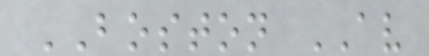BOSTON AV
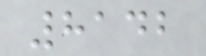8142
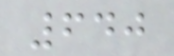640
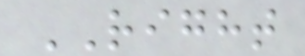RIGHT
